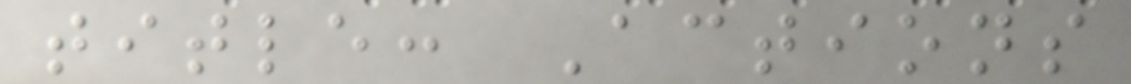title: Actions
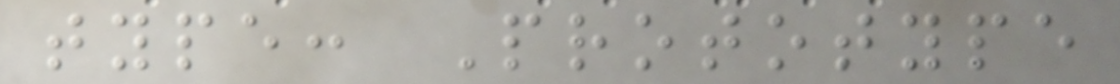type: Prototype
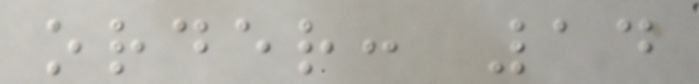order: 14
